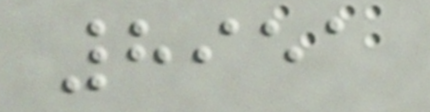8951
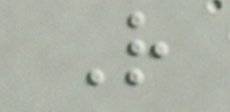R
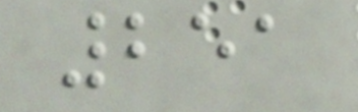251
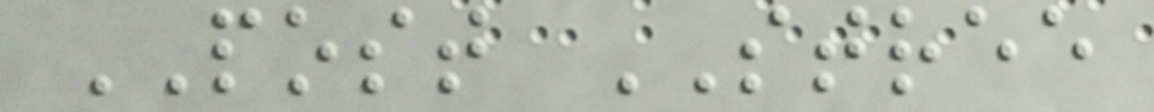POST STREE
